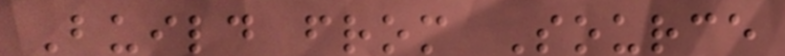Build from Source
